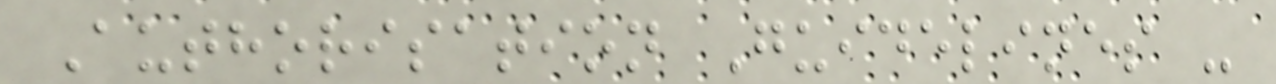Authorisation Guidelines -
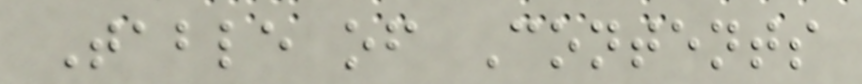Table of Contents
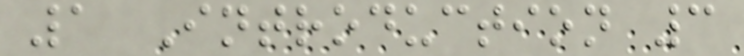1 Introduction 3
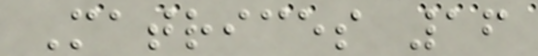Matrices 16
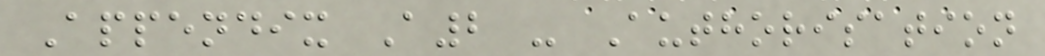Appendix A2 - Authorisation
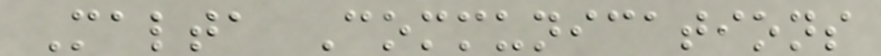Malta Communications
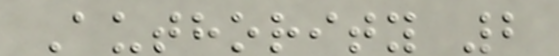Authority 2
